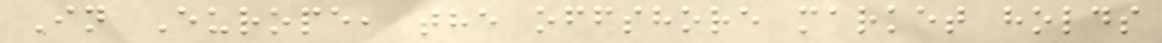In Europe, the offshore market holds
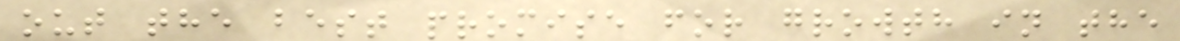out the best promise for growth in the
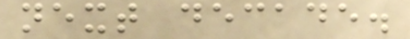next decade.
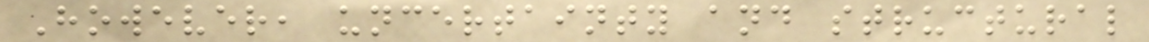However, uncertainty and structural
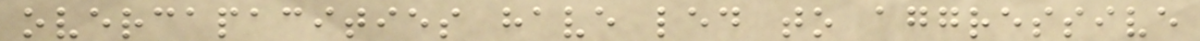overcapacities have led to aggressive
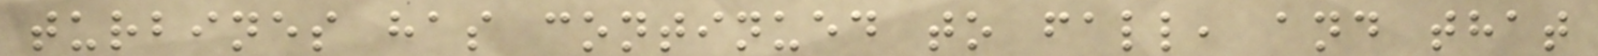turbines has continued to fall, and that
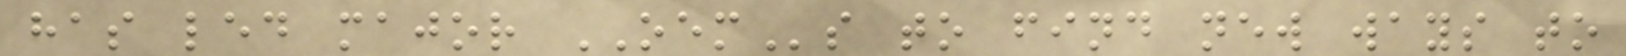has led major OEMs to find new ways to
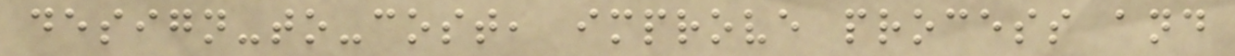design-to-cost, improve process and
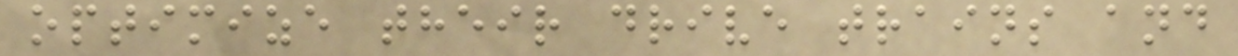optimize their drive trains and
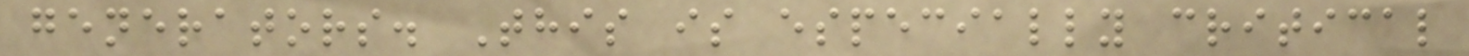generators. This is especially critical
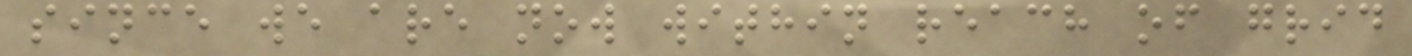since we are now within reach of grid
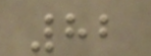82
